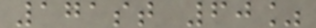171st 60%
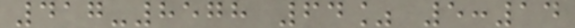417-8578 64% 5:14
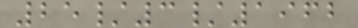25/3/1962
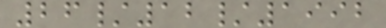26/12/1992
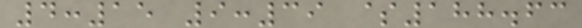4:15 9:39 $188.63
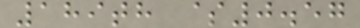189th $0.57
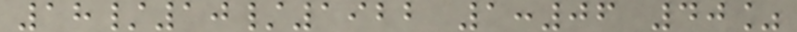18/10/1922 1:06 40%
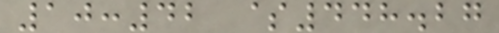10:42 $448.27
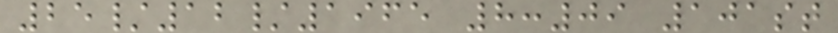25/12/1965 8:09 101st
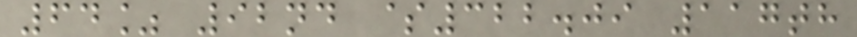64% 92nd $322.09 117th
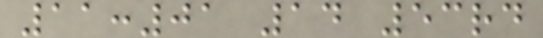11:01 14 53rd
